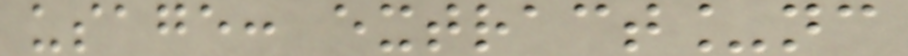usage: extract_nc
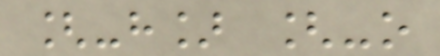[-h] [-o
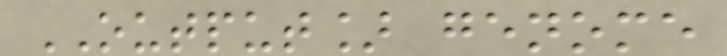OUTPUT] genome
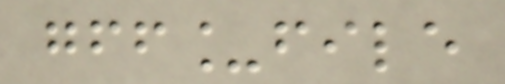gff_file
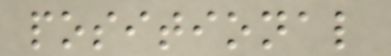positional
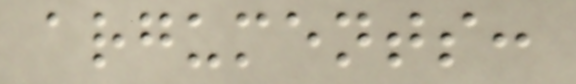arguments:
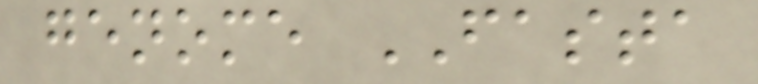genome FASTA
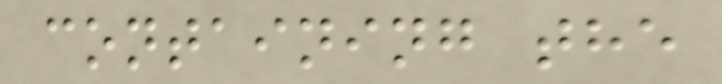containing the
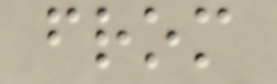from
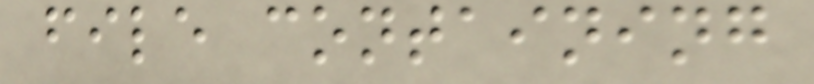file containing
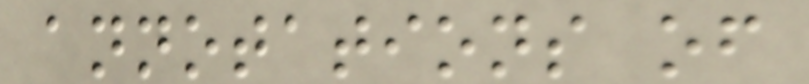annotations of
